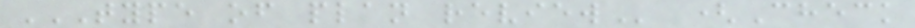TYPE OF PLAN REVIEW (Check
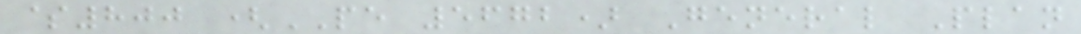$800 (PE 5672) General Plan
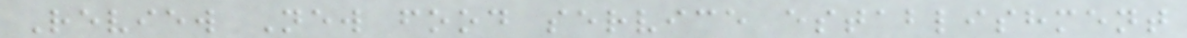Review New food service establishment
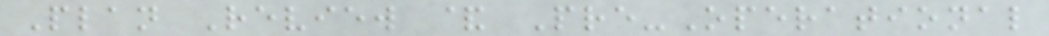Plan Review & Pre-Operational
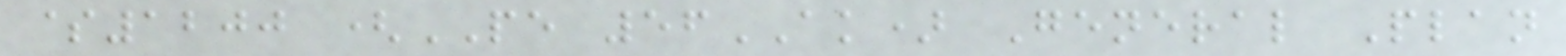$1200 (PE 56AK) General Plan
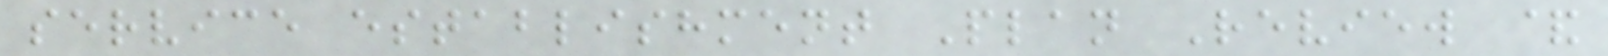service establishment Plan Review &
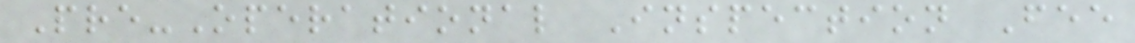Pre-Operational Inspection Fee
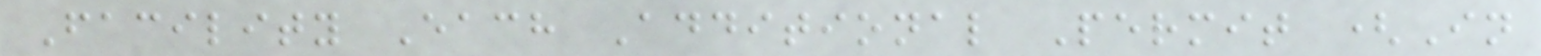Facility Each Additional Permit (In
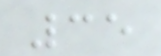35
